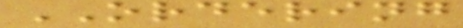ORDERING
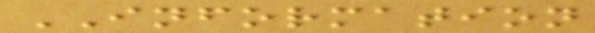INFORMATION
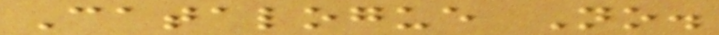Catalogue No.
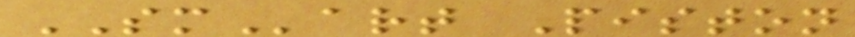SMart Piston
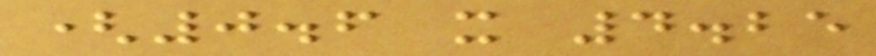(0.6 x 4.25
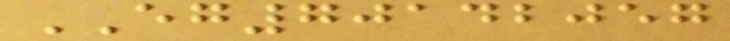EG70142057
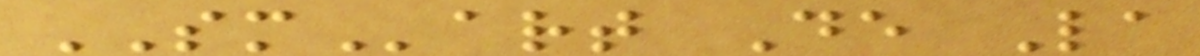SMart De La
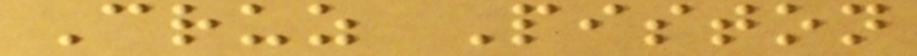Cruz Piston
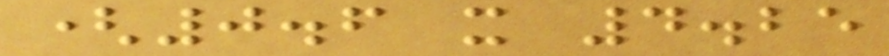(0.6 x 4.25
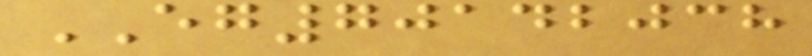EG70142038
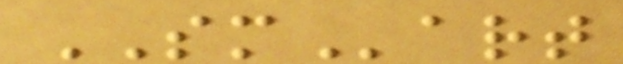SMart
